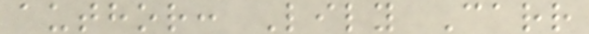author: Lily Carr
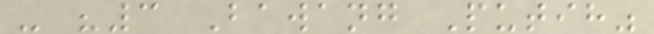- "3 Bawang Putih"
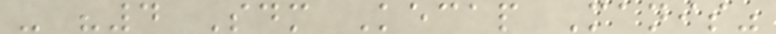- "4 Sdm Kecap Manis"
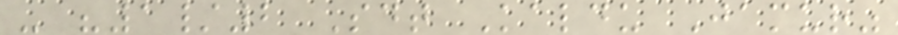- "1/2 Sdt Kaldu Jamur"
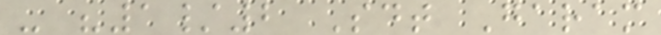- "1/2 Sdt Garam
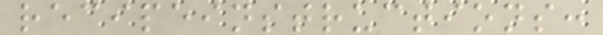recipeinstructions:
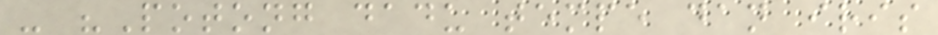- "Potong dadu tempe dan iris
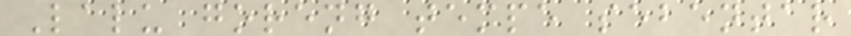Lalu goreng tempe sebentar
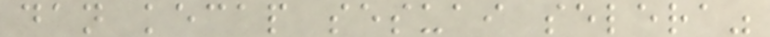dan kecap sesuai selera"
